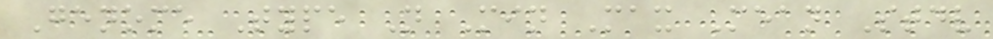Genome Type N Min Max Mean Stdv
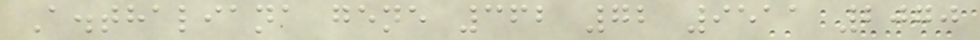A.thaliana gene 362 72 9511 2070
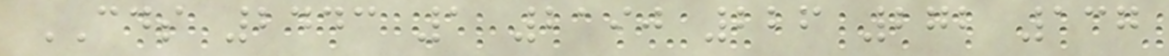CDS 2443 1 2190 226 272 137
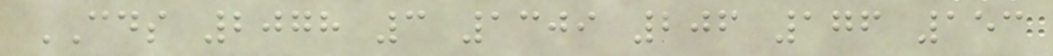CDS 2078 3 1309 206 176 153
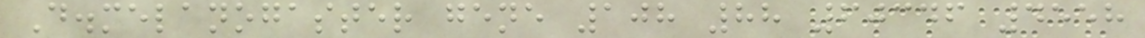D.melanogaster gene 108 88 60346 4558
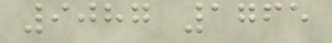9087 1765
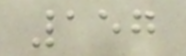157
